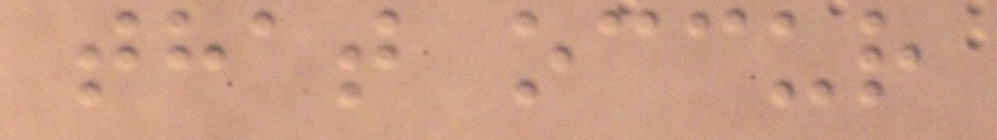that occur
